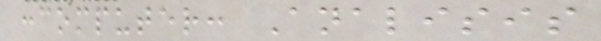:computer: Analisis
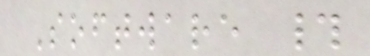Software #
